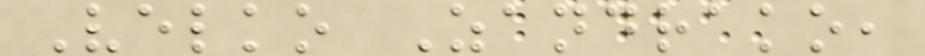Velko Zandrako,
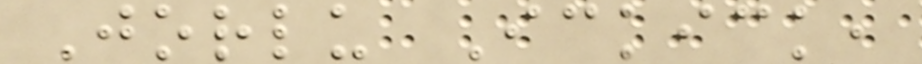Jorlu Ickick,
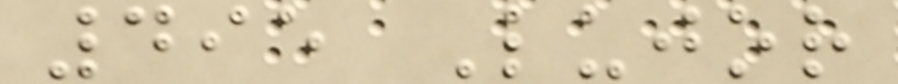495 Lujor
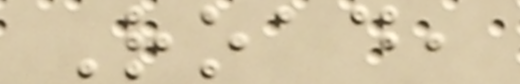Road,
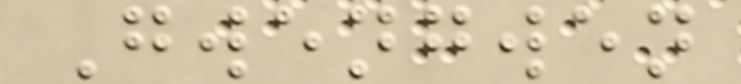Gwengwen
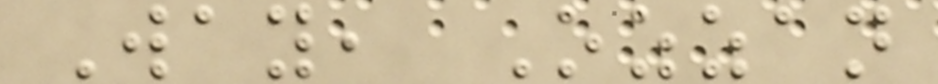Way, Ozzan
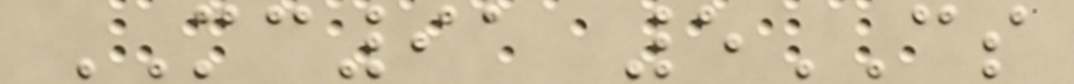MC91 5CS
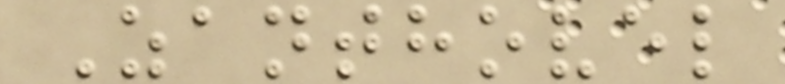Zanthovel
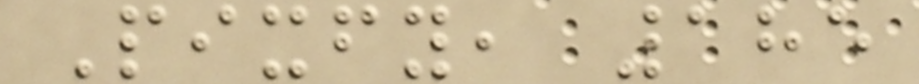Pixfy, 185
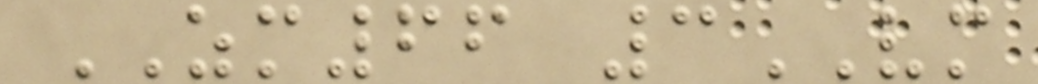ZM66 3VM
